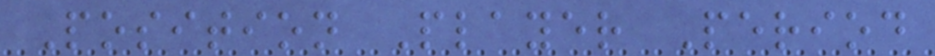Position Player Period
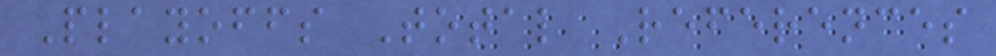Playoffs Total References
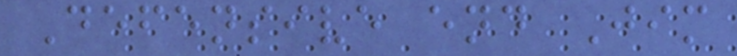Defensive end Jim
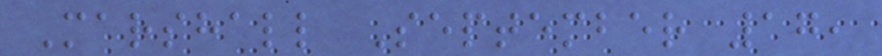Marshall September 17,
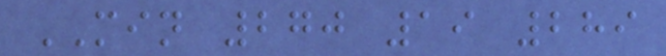MIN 270 19 289
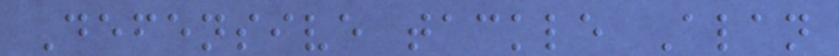Defensive tackle Alan
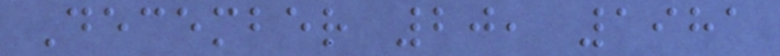December 20, 1981
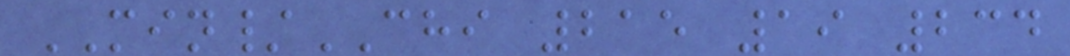MIN/CHI 215 19 234
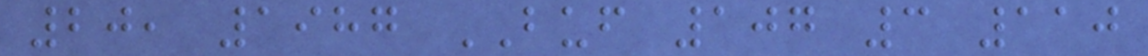20, 1987 BUF 107 3 110
